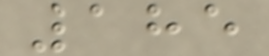185
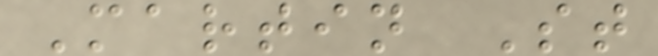Martin St
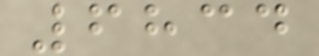6834
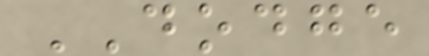DODGE
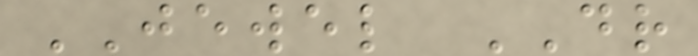JEWEL DR
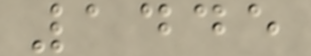1445
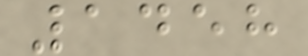1458
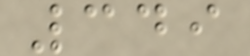349
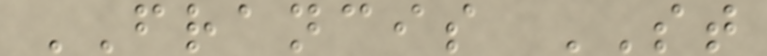FRANCIS ST
